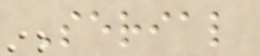Serial
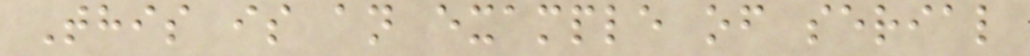This is an example of serial
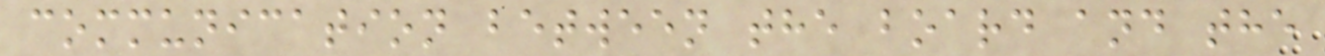communication between the board and the
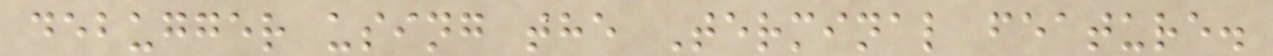debugger using the Terminal feature.
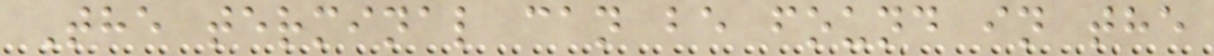The terminal can be found in the
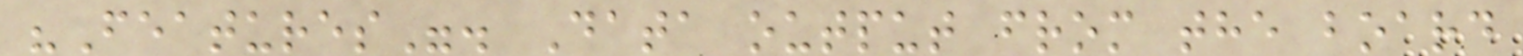"Features". Data output from the board
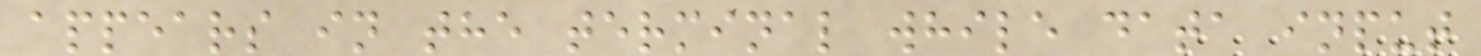appears in the terminal while data input
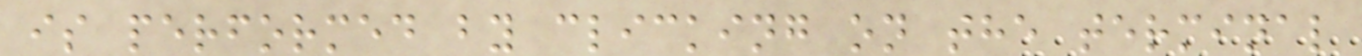is performed by clicking on the terminal
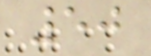50
